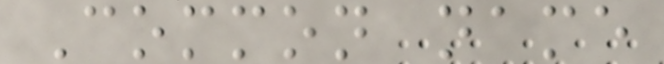Common name
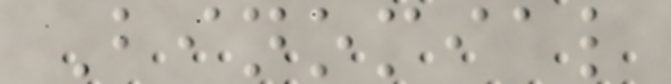Binomial
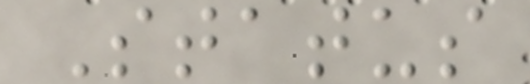Status
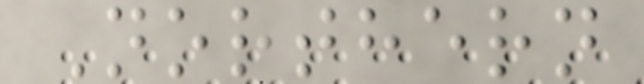Northern
